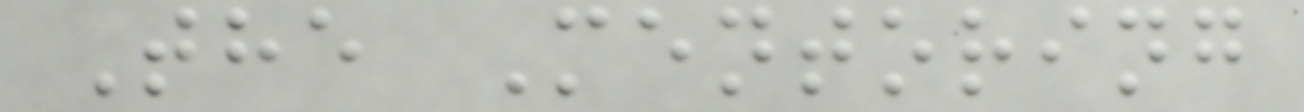The Mentoring
